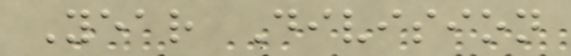Year Division
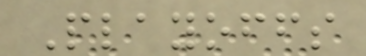Playoffs
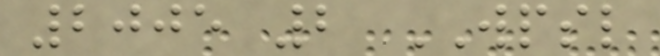2005 2 WPSL
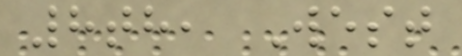8th, West
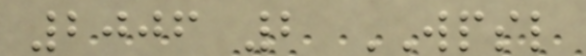2006 2 WPSL
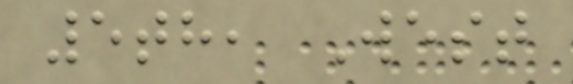5th, West
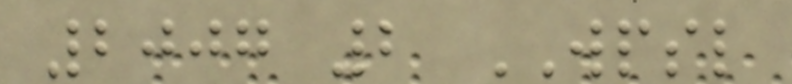2007 2 WPSL
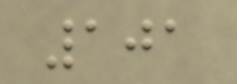101
